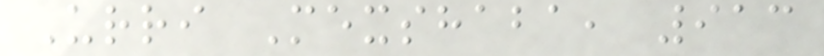Urri Mexshaba, 913
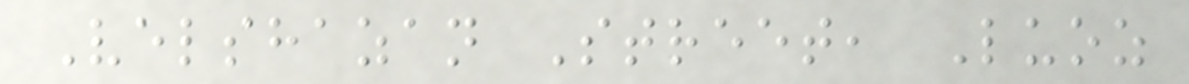Velshazan Street, Luoz
